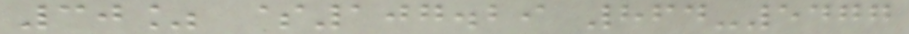30% $107.29 864-5477
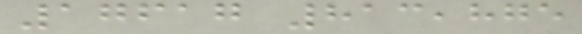17617 813,875
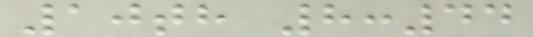10th 8:44
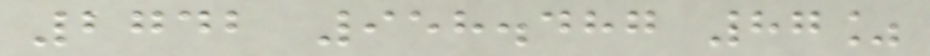2742 958.487 87%
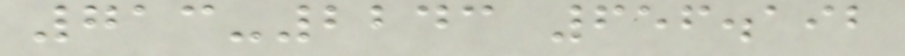713-2243 656.192
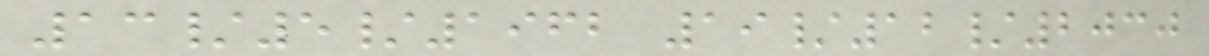13/5/1962 19/12/2030
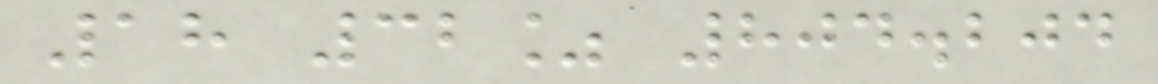18 32% 804.204
